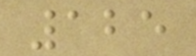125
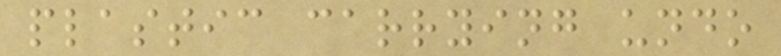plastic carrying undo
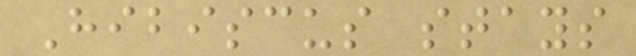Hibiscus stays
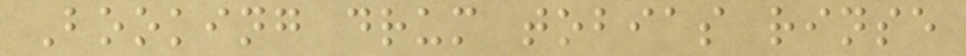Booking drum tobias rinse
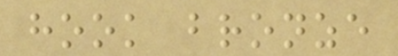hook bronze
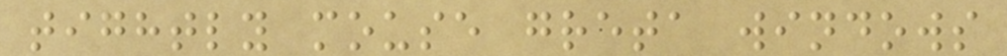tightly mouse greta windows
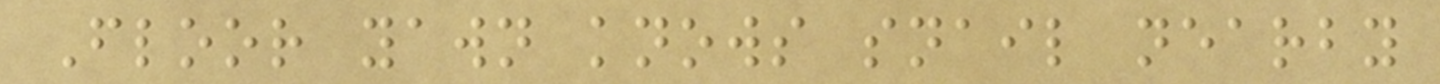Floor yawn knows snail nearby
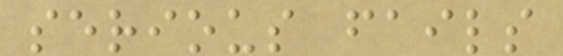serious fails
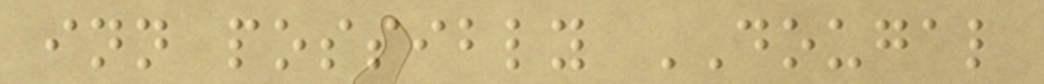inn possibly DOUGAL
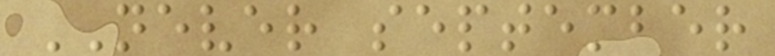NEVER september
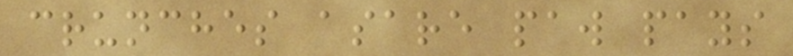crunches asare paw pays
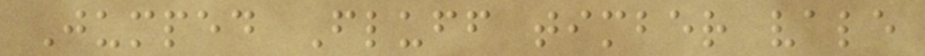Jumped Fluff timber vale
